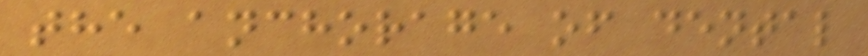the anchorage of dental
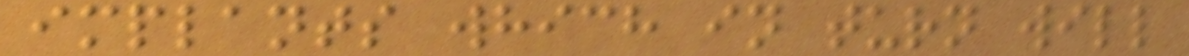implants which in turn will
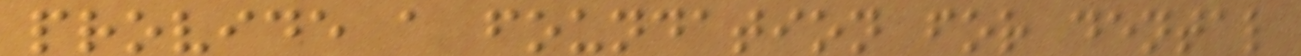provide a foundation for dental
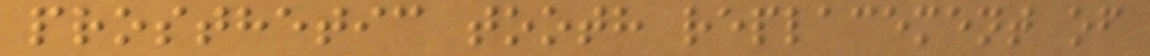prosthetic tooth replacement of
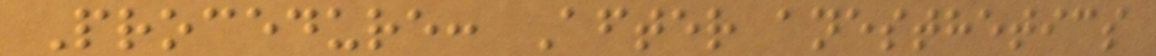Procedure: After anesthetics
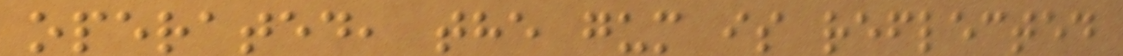operated, the gum is reflected
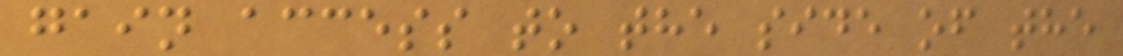gain access to the side of the
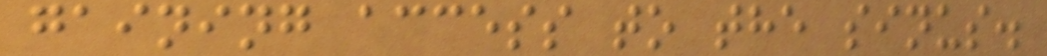gaining access to the sinus.
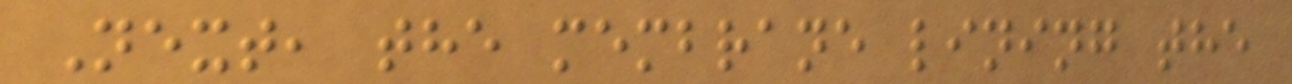Next, the membrane lining the
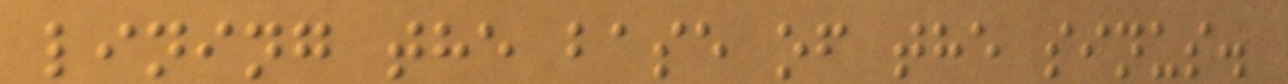lining the base of the sinus.
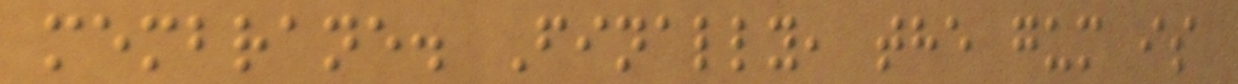membrane. Finally, the gum is
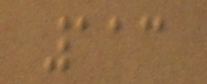113
